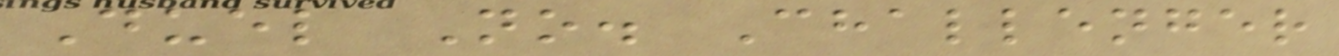Duel No. Challenger
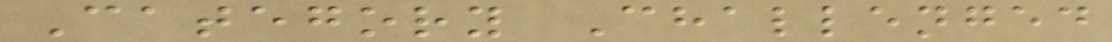Category Challenged
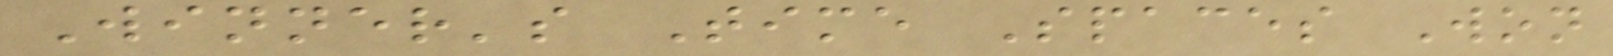Winner's Time Spaces Won
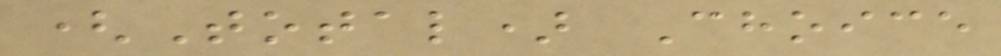(Total) Choice
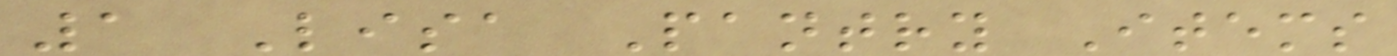1 Lisa Pantry Items
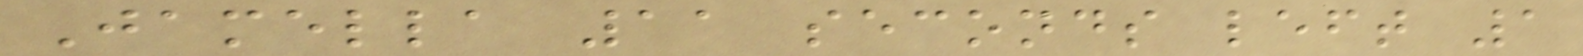Jamella 11 seconds left 1
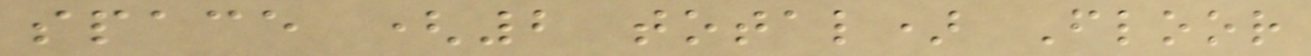space (2 total) Floor
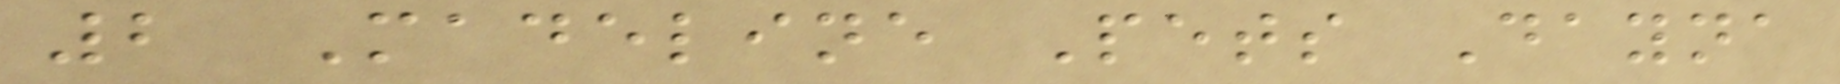2 Madeline Pets Dayna
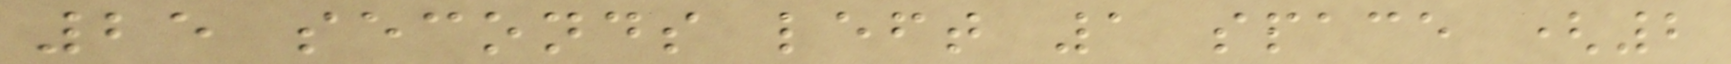25 seconds left 1 space (2
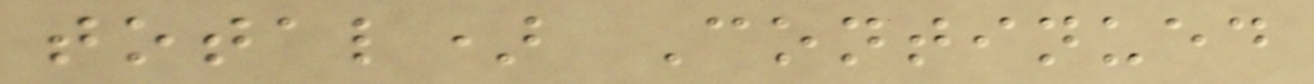total) Continued
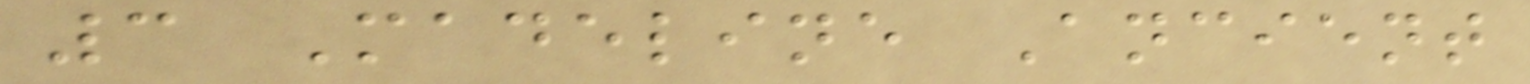3 Madeline Ancient
